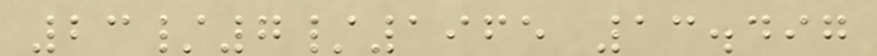23/7/1965 13.497
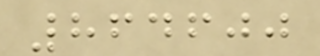864600
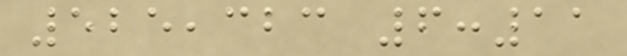525,323 6:11
